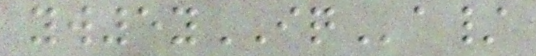yw5yIQa/
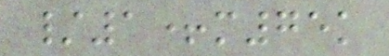/1+m75k
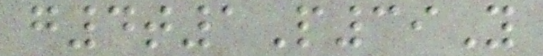g4t1P39Y
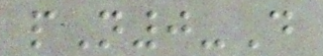pN0-D
